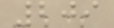209
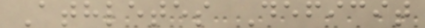Athletes Deficit
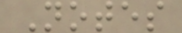Notes
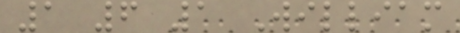1 6 1 William
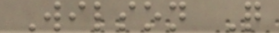Wilson Q
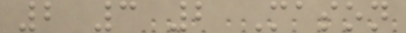2 3 2 Mason
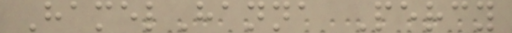HamelHanna Percy
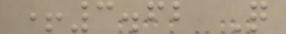+3.62 Q
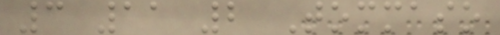3 11 2 Tommaso
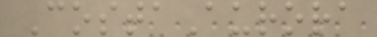CostaAurora
